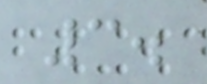3.
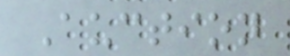Auction
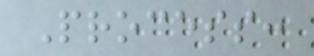Process:
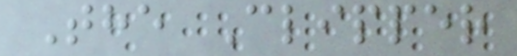The Clipper
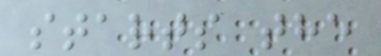starts the
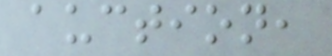auction,
